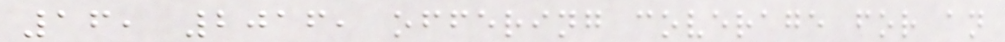16, 2016, offering coverage for an
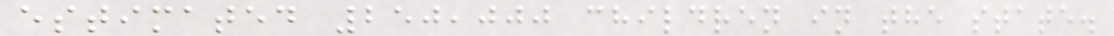estimated 250,000 children in the state.
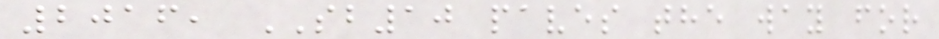2016, SB10 paves the way for
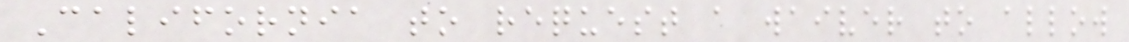California to request a waiver to allow
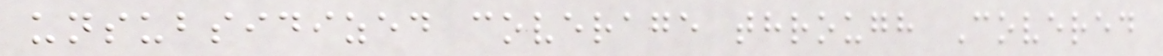unsubsidized coverage through Covered
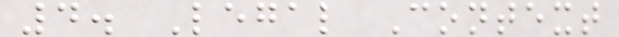4. Legal Context
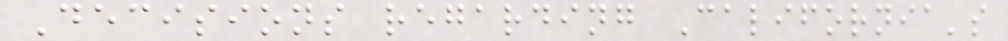Decisions regarding California's
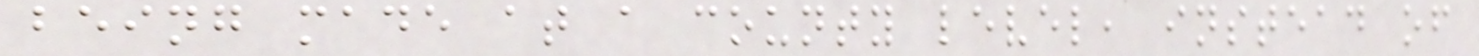being made at a county level, instead of
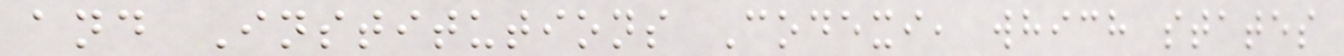and Institutions Codexi, which states
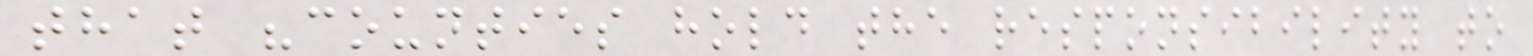that "counties hold the responsibility to
